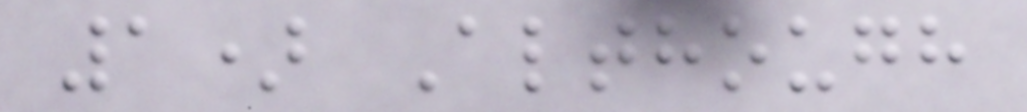1) Although
